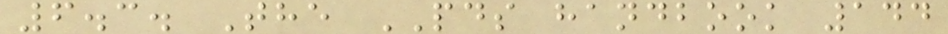6.3. The PDS handbook 144
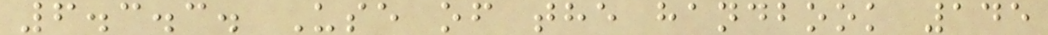6.3.3. Use of the handbook 145
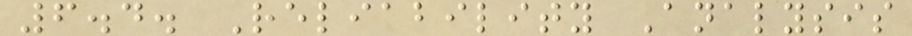6.4. Reliability Analysis
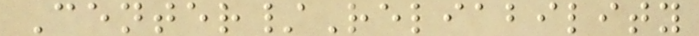Center/Reliability
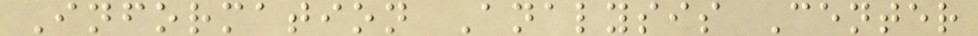Information Analysis Center
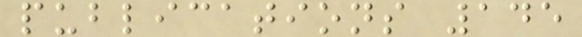publications 145
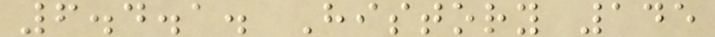6.4.1. History 145
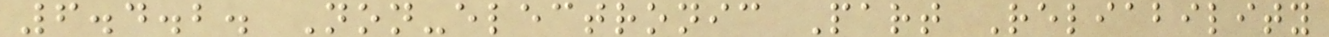6.4.2. Non-electronic Part Reliability
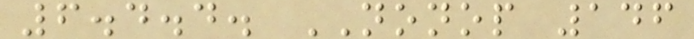6.4.4. NONOP 146
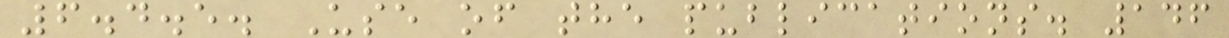6.4.5. Use of the publications. 146
